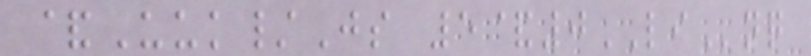&Uuk/Js 5&0LInq
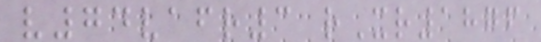v74vafr3 rXr1876
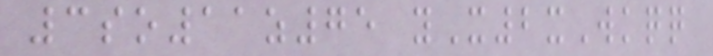3so11z75 yX2xWkqq
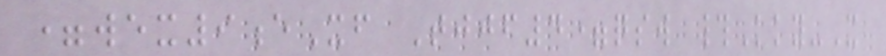=wex9eXf Tjjf4=qsw #Kky-X
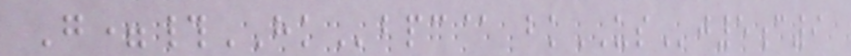G=#HKbpc@ bkUSj5c9
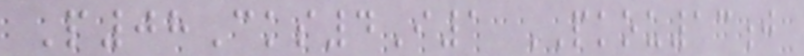P08Cks4I1 PKOU13j
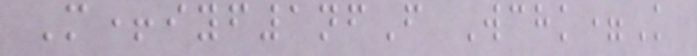M+iyf1nfF Wchk=K
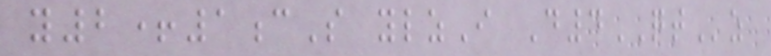y2+1cS ylzI D4QTz
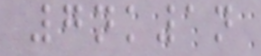7nk1n
